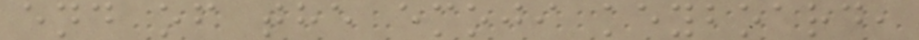end of the emoji keyboard,
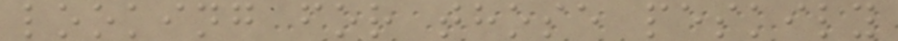looking for those peskily
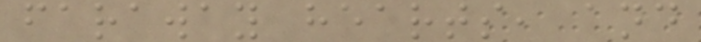faraway hearts, and
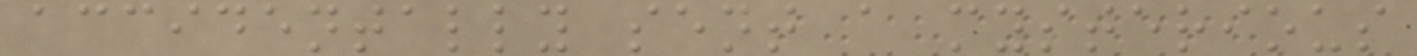accidentally sent a mysterious
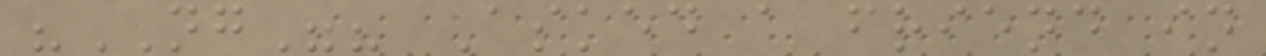"NG"? Asked a friend in
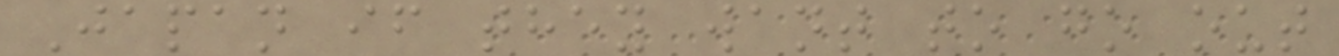Japan if they want to go out
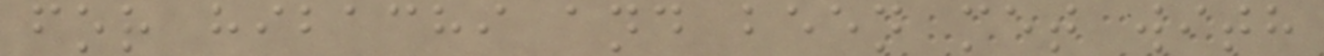for hibachi and been met with
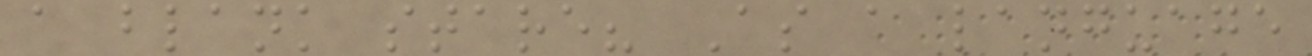a blank stare? As a language
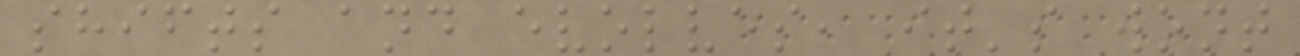shifts and evolves, it's wont
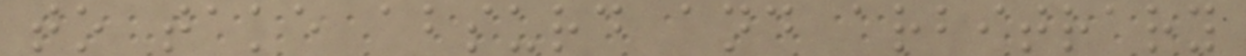to take absurd and arbitrary
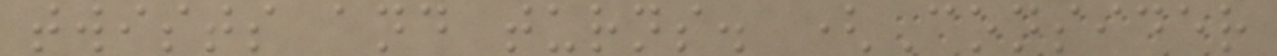twists and turns. (Consider
